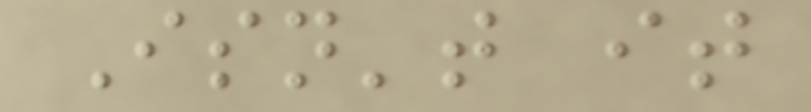Isn't it
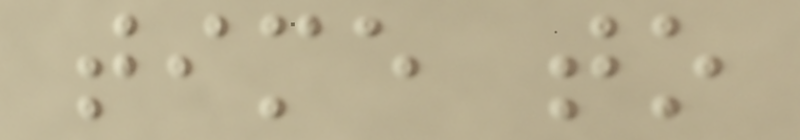time to
